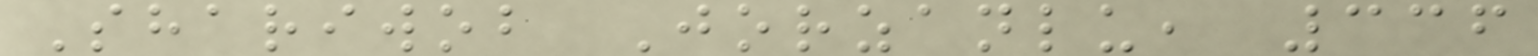Shariwob Jorzanlu, 336
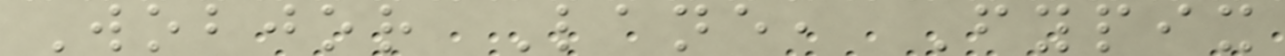Wobjor Lane, Fypix
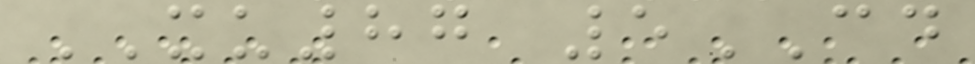XU87 5CD
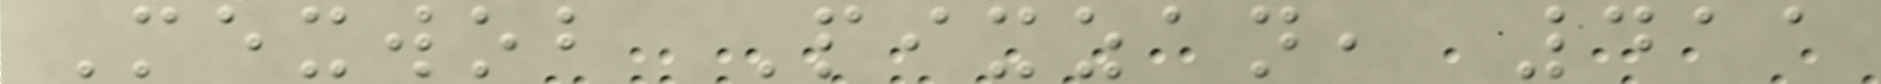Mexwob Pixzan, 411
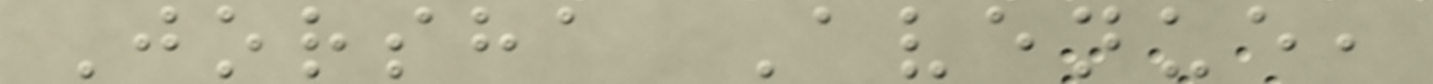Jorsha Avenue,
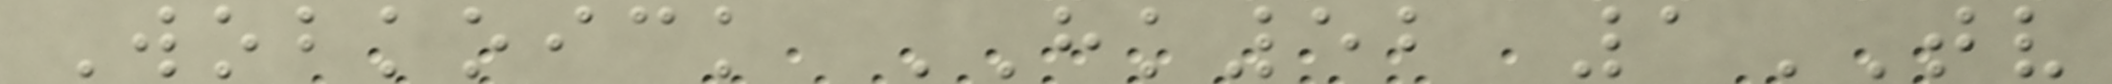Wobkoick HK52 1TV
